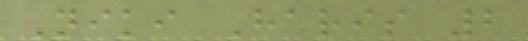Niki Haris 2
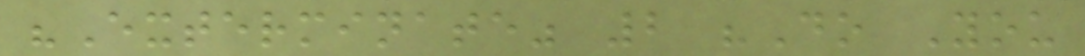"Exterminate" 2 "Do You
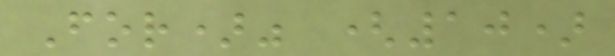For)" (10)
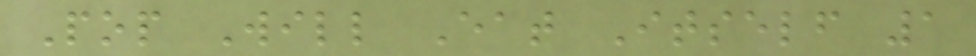Pop Will Eat Itself 1
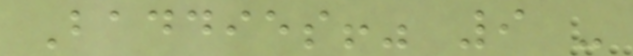Baddies!" 9 -
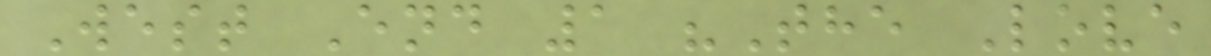West End 1 "The Love
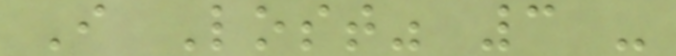I Lost" 3 -
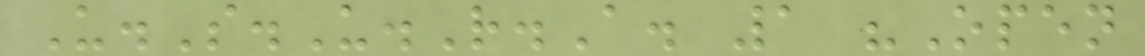U.S.U.R.A. 1 "Open
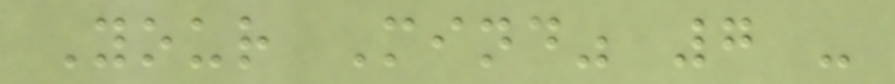Your Mind" 7 -
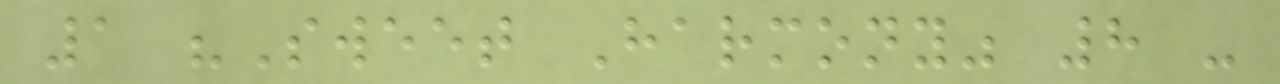1 "Sweet Harmony" 8 -
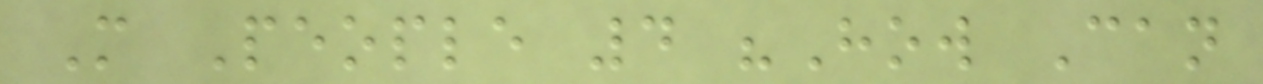M People 4 "How Can
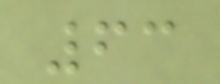63
